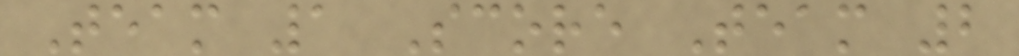Team 1 Score Team 2
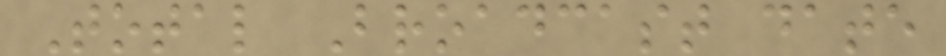Total Broadcast date
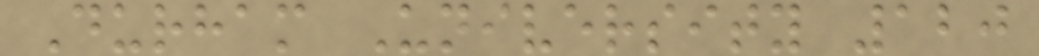Durham University 120
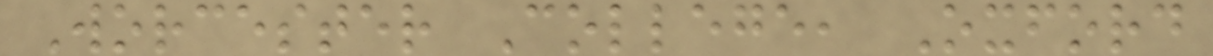Worcester College, Oxford
